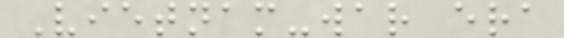Vietnam-war era
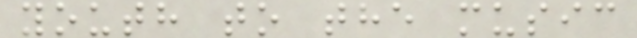youth to the music
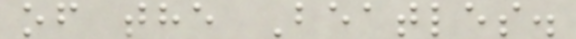of the Beatles.
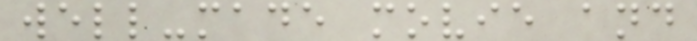well-made movie and
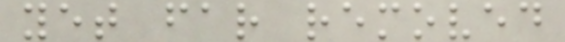yet far removed
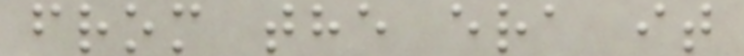from the era it
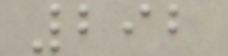292
